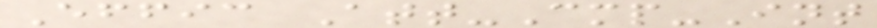Effic Att-Cmp-Int
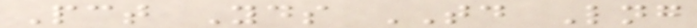Pct Yds TD Lng
